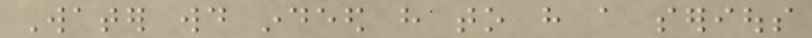Water would indeed have to have a serious
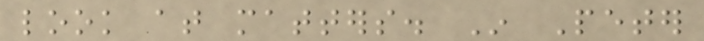look at matters. In Peter
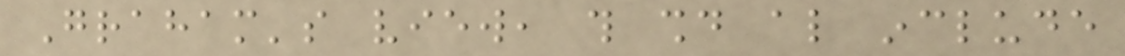Graham's view, this should also include
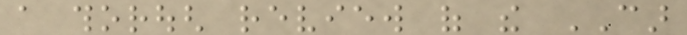a thorough review of the CAR
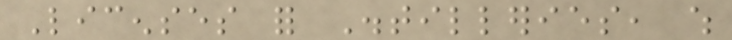Licenses for Distilleries, which
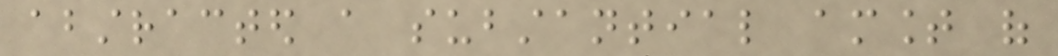abstracted a substantial amount of
